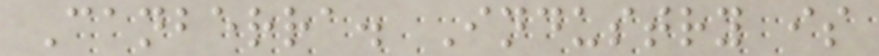Canberra. Industry is
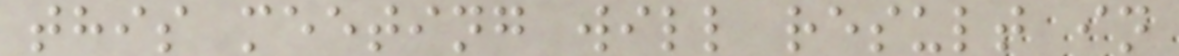this meeting will result in
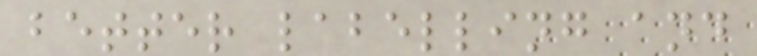better labelling and
